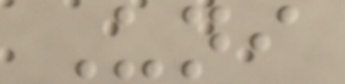Uni
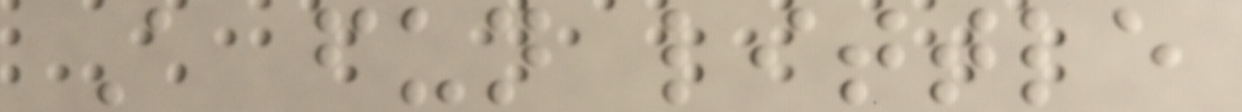A fun little
